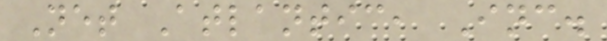Net Atlantic, Inc.
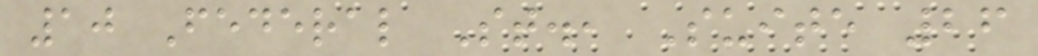10 Federal St., Suite 26
